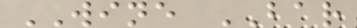WINE BAR
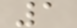1
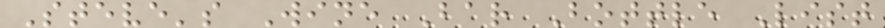Steve's Wine Bar Bottle List
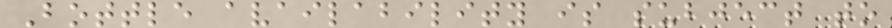Bottle availability is subject to
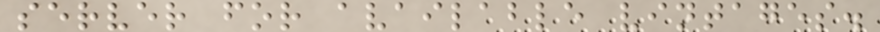server for available vintages.
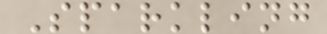Sparkling
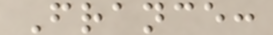France:
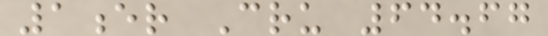1er Cru 64.67
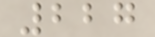227
